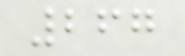267
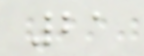21
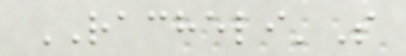RACHELI'S
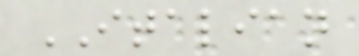ITALIAN
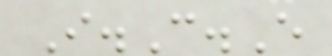I.C.E
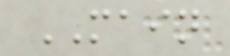MAIN
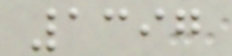1397
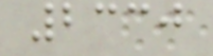2330
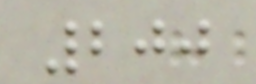200
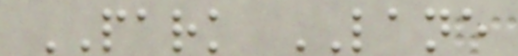PARK LANE
